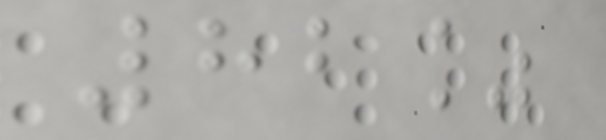82%
